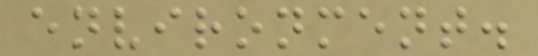environment.
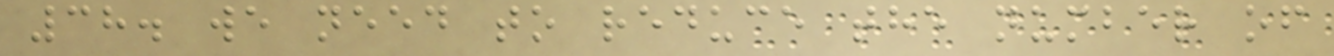38. we need to reduce the number of
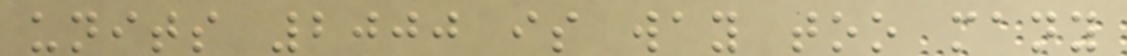units 2000 is way too many
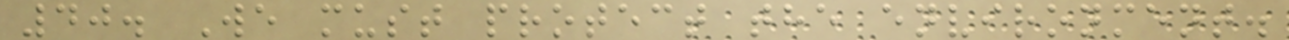40. We must protect the environment.
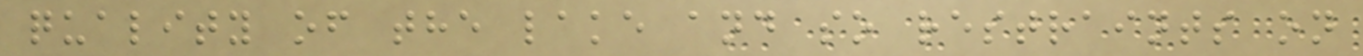quality of the lake and so restraints on
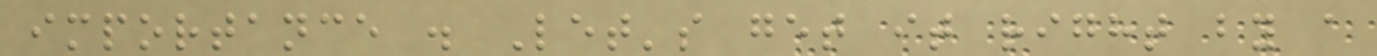importance . Let's get it right by a
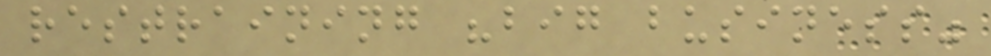restraining "big business"
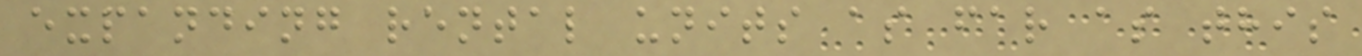expanding rental units as far as this
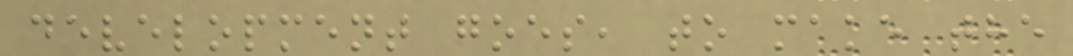development goes, to make the
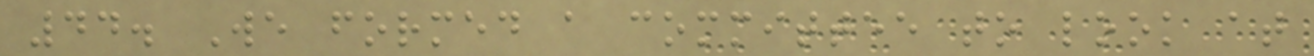44. We formed a committee to look at
